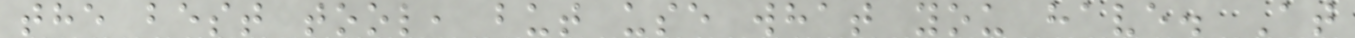the best tool, but use what you have. At
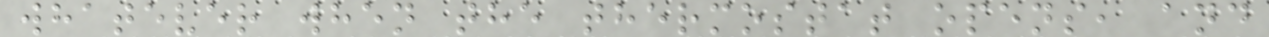whatever when the thermostat opens, and
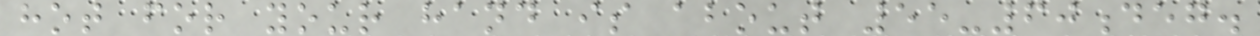hot for your hand is about 55-60deg.
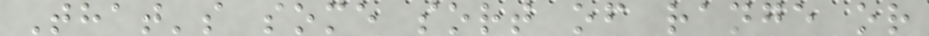That's some sort of range or
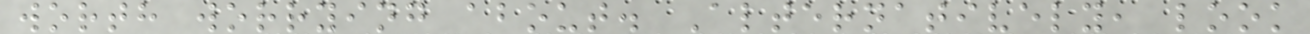worth worrying about. Alternatively, look
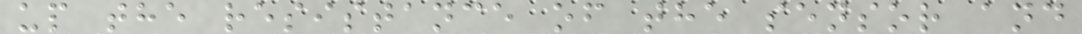up the resistance of the sensor and
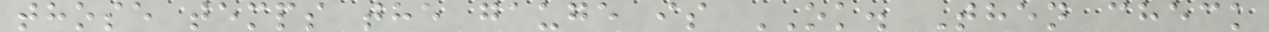those temps the gauge is OK. Then check
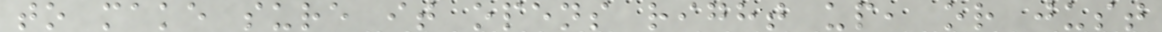to make sure it opens right up, or just
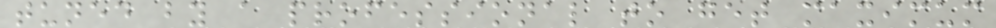tuned by a professional to get maximum
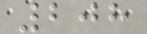208
